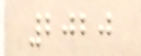2020
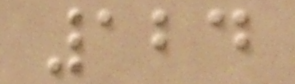124
